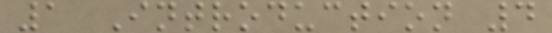1 Introduction 4
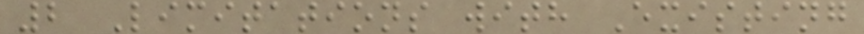2 Limitations with Existing
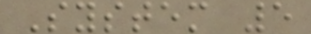System 5
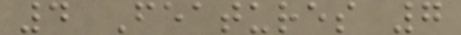4 Features 7
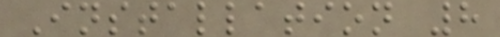Installation 8
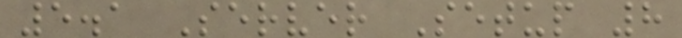5.1 Server Setup 8
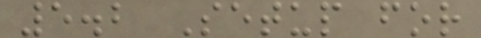5.2 Setup for
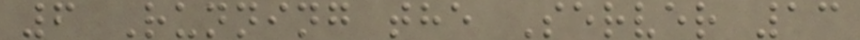6 Running the Server 13
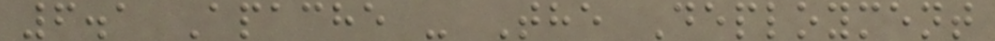6.1 Apache - The Deployment
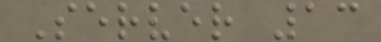Server 13
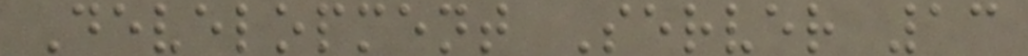Development Server 13
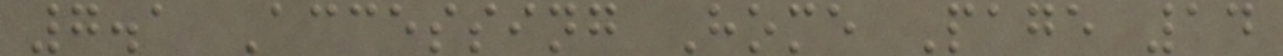7.1 Accessing Home Page 14
